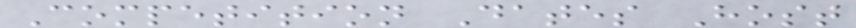Competition Dates Host
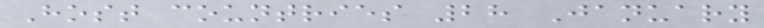Host countries 28 January
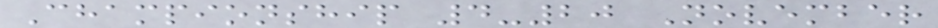Championship 4-20 November
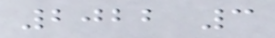2022 3
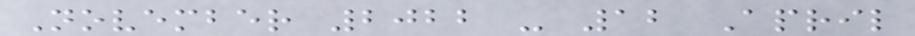November 2022 - 12 April
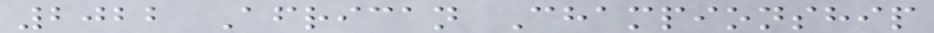2022 African Championship
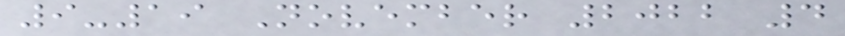9-19 November 2022 4
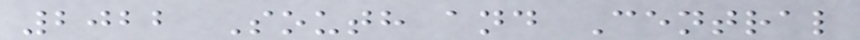2022 South and Central
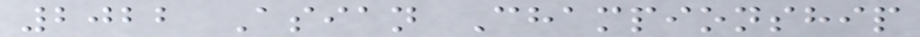2022 Asian Championship
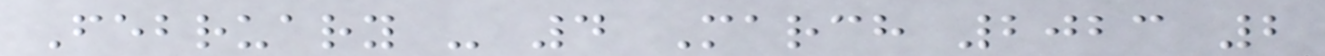February - 4 March 2023 2
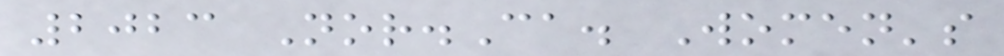2023 Nor.Ca. Women's
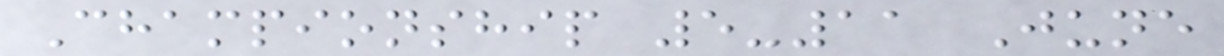Championship 5-11 June
